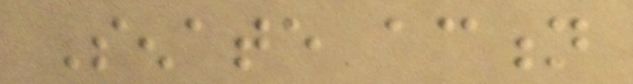Senate action
